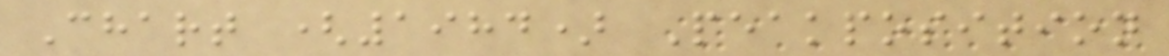Chart (1984) Peakposition
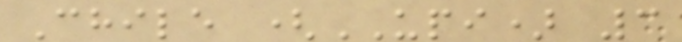Chile (UPI) 3
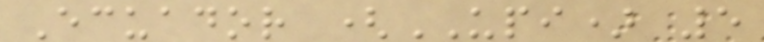Ecuador (UPI) 5
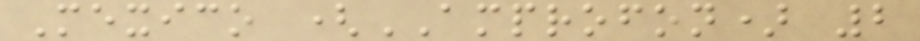Mexico (AMPROFON) 2
